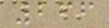266
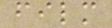film
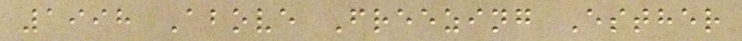1998 Above Freezing Esther
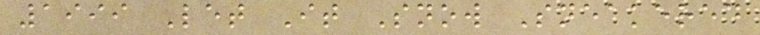1999 Let It Snow Sneakered
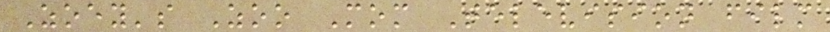Zoey's Zoo Mom Television film
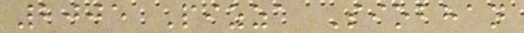2005 Pizza Siobhan
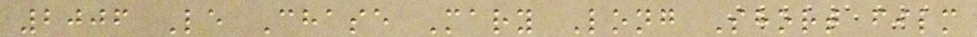2006 Le Chase Mary Long Short film
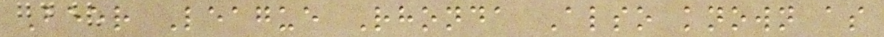Beer League Rhonda Also known as
